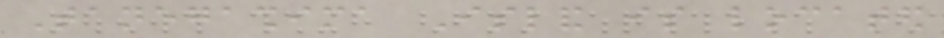Tanegashima Island is located
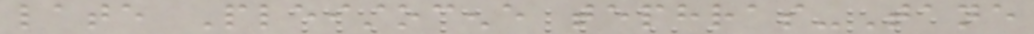late Pleistocene tephras-Tane
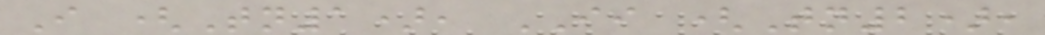I (Tn1), II (Tn2),
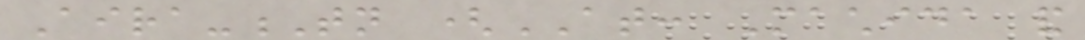Aira-Tn (AT: Machida and
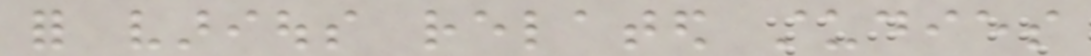for various related studies
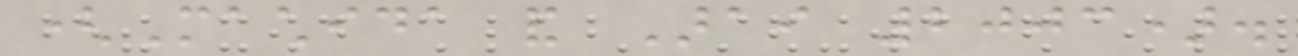(Machida and Arai 2003).
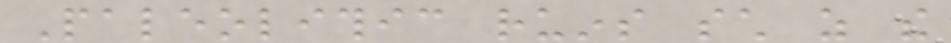Paleolithic ruins such as the
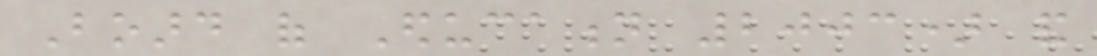Board of Education 2003) and
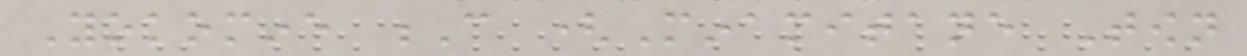Yokomine C (Minamitane Town
